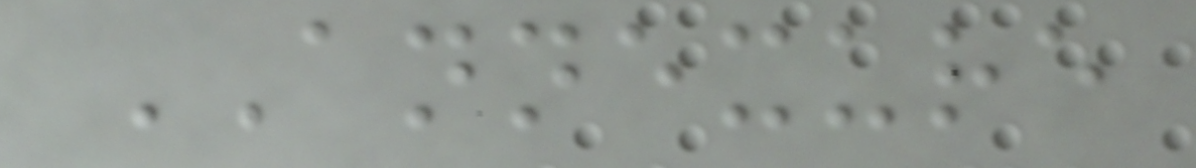ANNEXURE
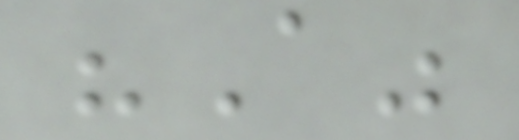"A"
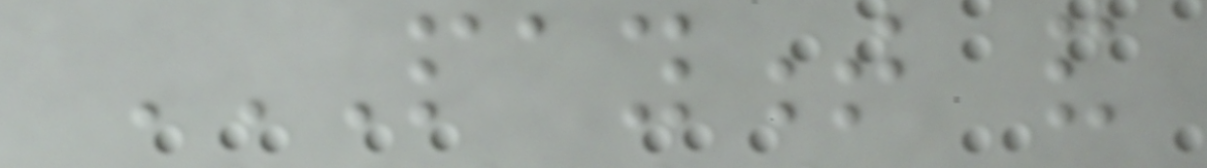PAYMENT AND
